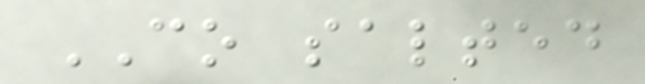CO salted
